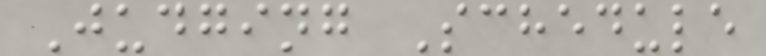Judging Schedule
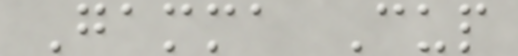Gamma Cup
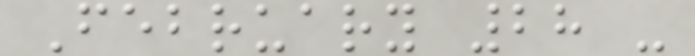February 28 -
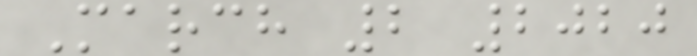March 2 2020
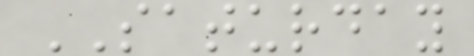SATURDAY
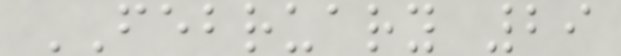FEBRUARY 29
